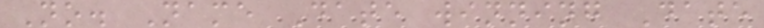No. Name Date winning Date
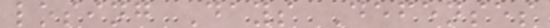losing Days Defenses
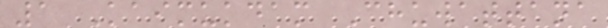1 Kaimukdam Chuwattana
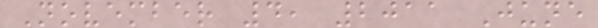November 4, 2011 June
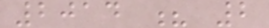2014 ? 2
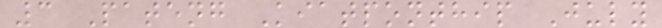3 Pateng Kiatponthip July
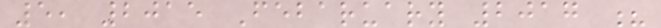5, 2015 Febaruary 2017 ?
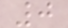0
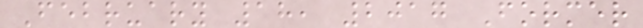February 18, 2017 Former
